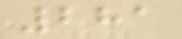281
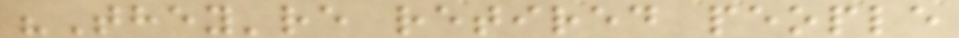"They're retired people
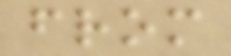from
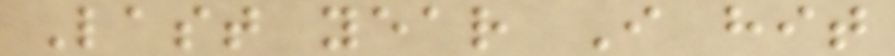Last year I hit
